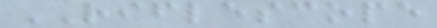RIFLESCOPE
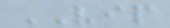VIP
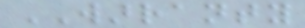WARRANTY
